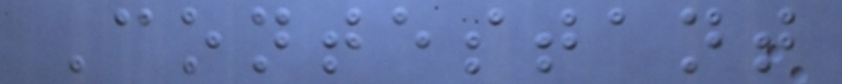Contestant
